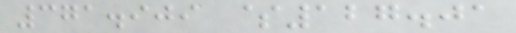371.909 $127.01
